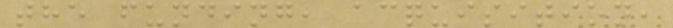the funding, acquisition,
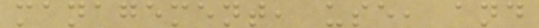management, use, and
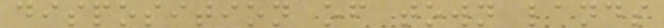disposition of town lands
